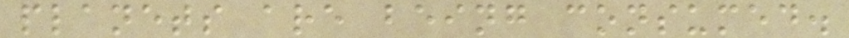planets are being consumed.
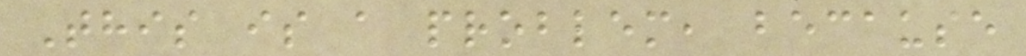This is a problem, because
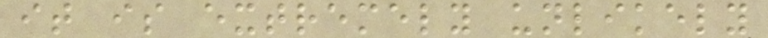it is extremely unlikely
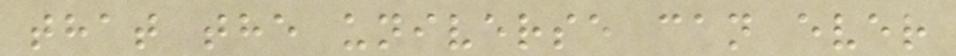that the universe can ever
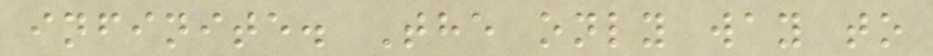infinite. The only way to
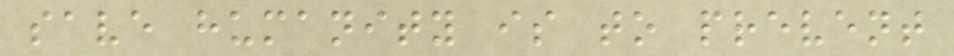save humanity is to prevent
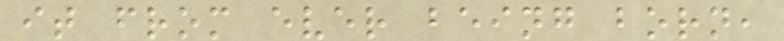it from ever being born,
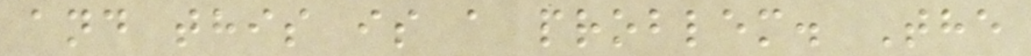and this is a problem. The
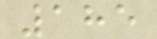185
